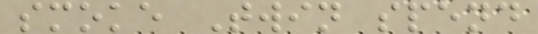smoke Twin spend
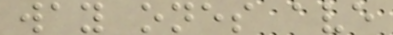way ones ave
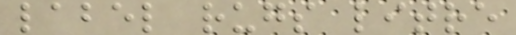label rugs litre
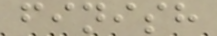finish
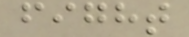fight
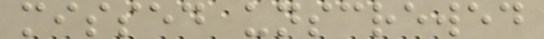missed unscrewed
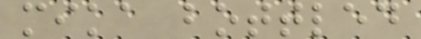mika bottled
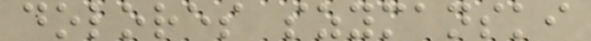dolores szymanski
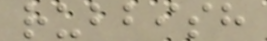rubbish
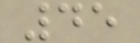45
